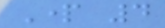Part 4
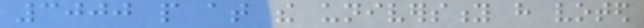3000 people at the university have voted
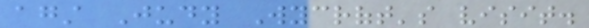against Judy Wycroft's visit.
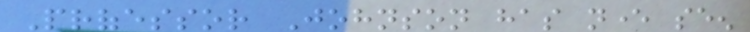Professor Johnson has never seen
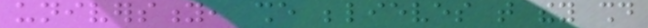university, she believes that they should
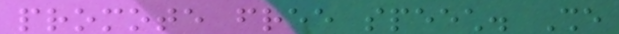promote free speech. She
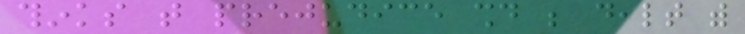thinks that prejudice should be dealt with
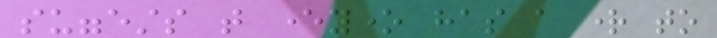suggests that everyone has a right to
